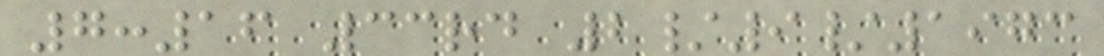7:16 33rd 2/9/1973
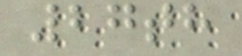27th
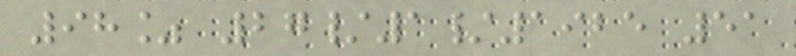98% 27/1/1925 51
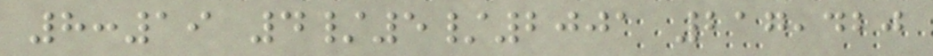8:19 4/5/2001 217,420
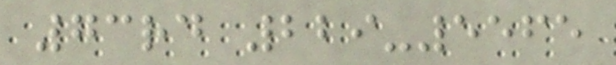73rd 229-5565
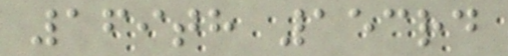169th 153rd
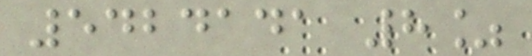5424141 8%
